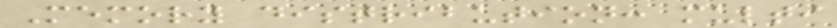Memory distribution: multi
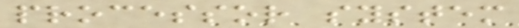processor system
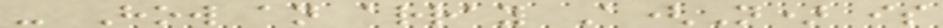- How an array A(N) is
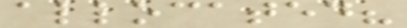allocated?
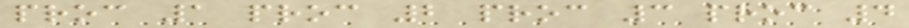proc 1 proc 2 proc 3 proc 4
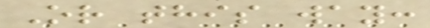Or this way:
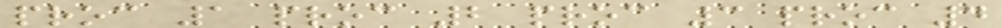proc 1 proc 2 proc 3 proc 4
